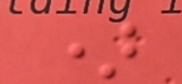)
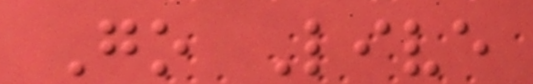Go Live
